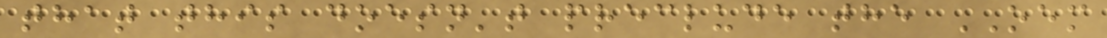that this doesn't preclude the OEM
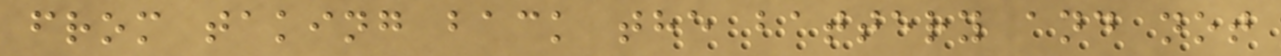from taking back the battery and not
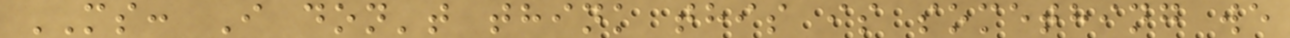MS: I don't think this is something we
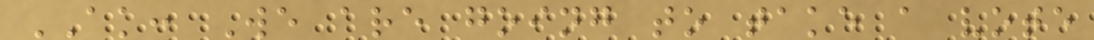AK: We are going to take a vote
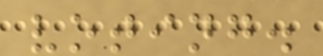voting.
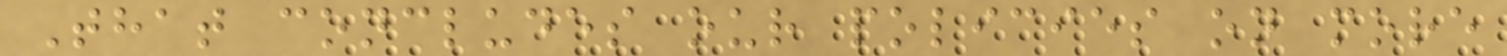That concludes our policies on more
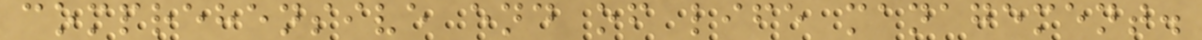comprehensive end of life management.
